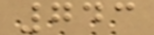743
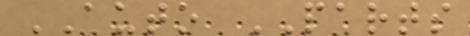AUTO PARTS
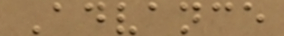Advance
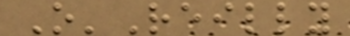O'Reilly
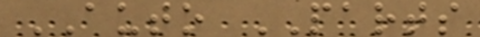AUTO PARTS
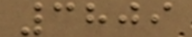3809
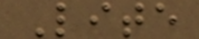Lite
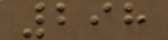298
